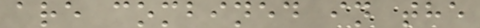are combined in the
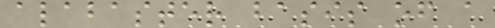alabaster basis of a
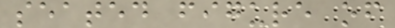seated figure of
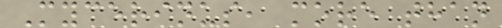Mycerinus, more than
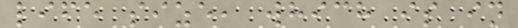life size, which is in
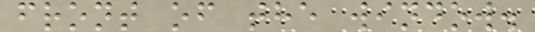front of the window.
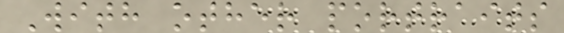With other portraits
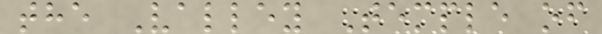the Valley Temple of
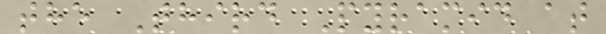the Third Pyramid at
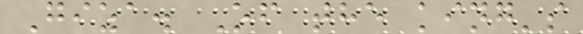Giza. Of the king's
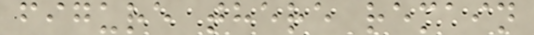figure there remain
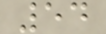54
